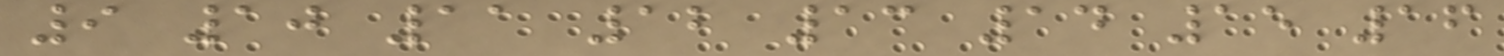9 10 11 12 13 14 15 16
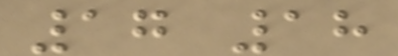17 18
